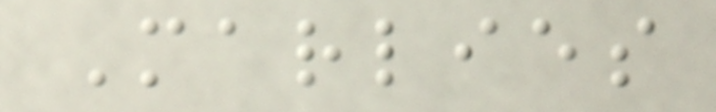Marlies
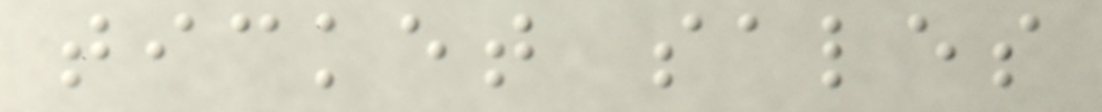ticket sales
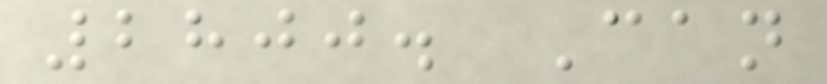2800. Can
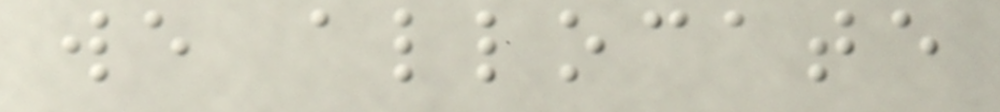we allocate
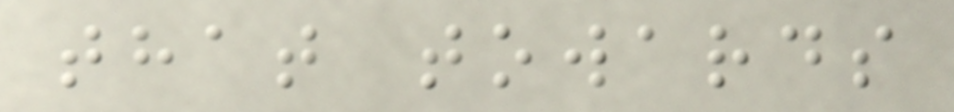that towards
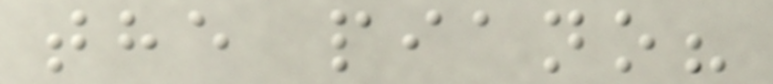the piano?
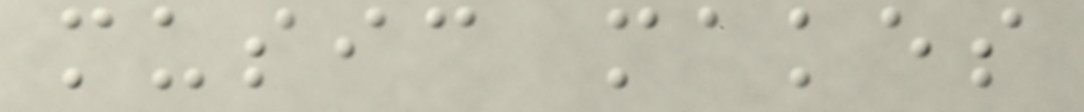music makes
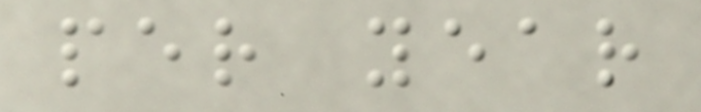per year
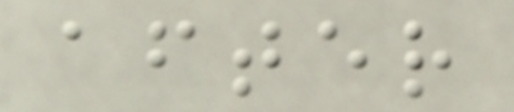after
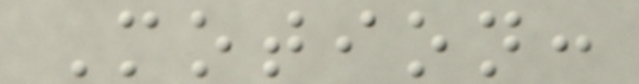Motion:
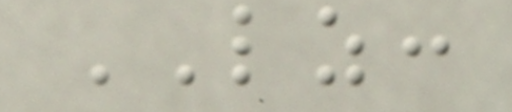LZ:
